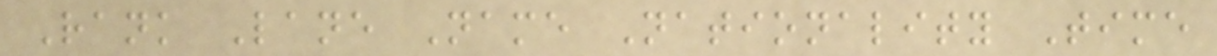Rank Lane Name Nationality Time
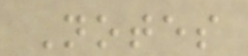Notes
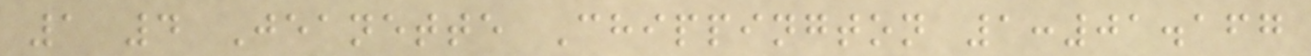1 4 Jeanette Chippington 1:01.167
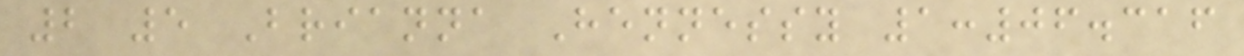2 5 Brianna Hennessy 1:06.316
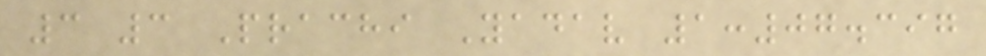3 3 Prachi Yadav 1:07.397
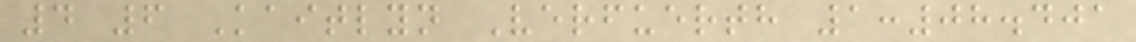4 6 Kaitlyn Verfuerth 1:08.401
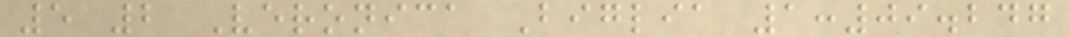5 2 Veronica Biglia 1:09.247
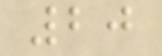20
